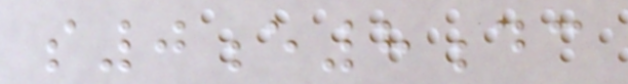s0e8dc
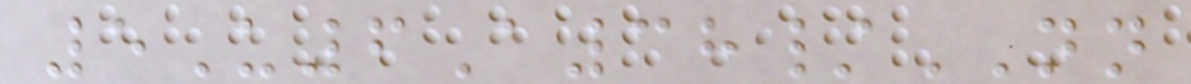5U6A38/NN
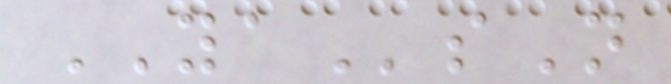YAsN
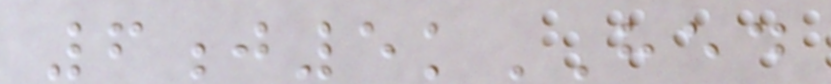6j5kHED
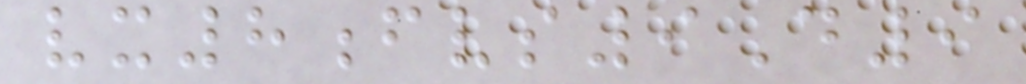vx8fvs9D9
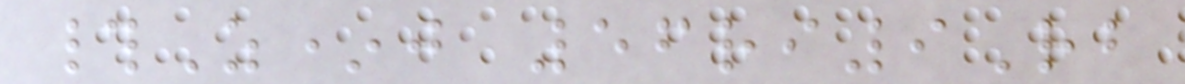#Z*j 56ri9Rb
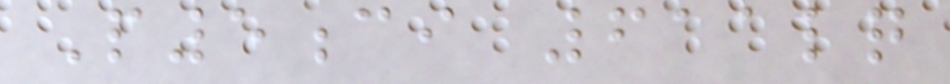P5ci 611lq
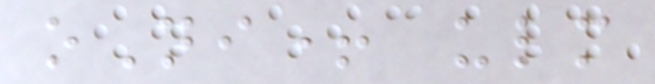oNi+ ulm
